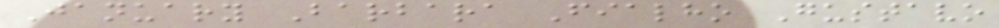January Barbara Fialho Gustavo
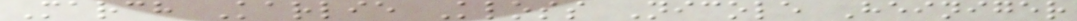March Karlie Kloss Nicole Heiniger
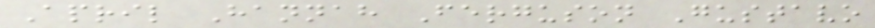April Hannah Ferguson Gustavo
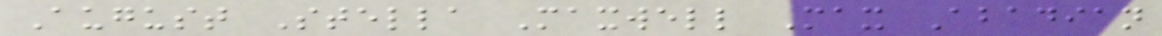August Stella Maxwell Max Abadian
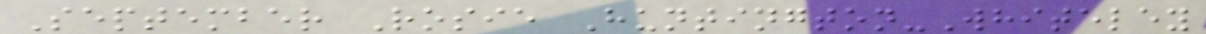September Rosie Huntington-Whiteley
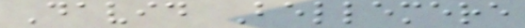David Bellemere
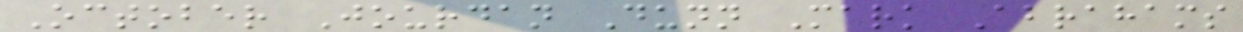October Jourdan Dunn Mark Abrahams
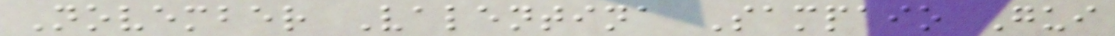November Valentina Sampaio Gui
